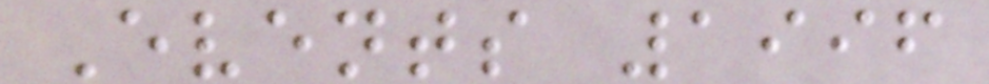Events 1996
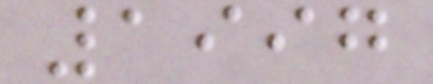1997
